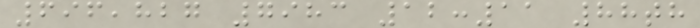696,827 7983 12:11 88th
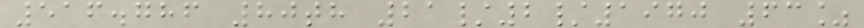516.786 80th 21/2/1970 63%
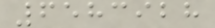6583928
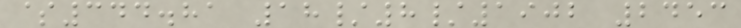$344.81 18/8/1902 2453
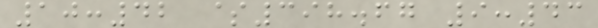10:42 $398.67 9:43
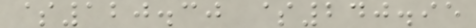$120.30 $240.95
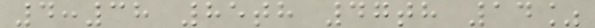4:38 85th 47th 14%
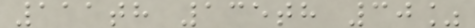111th 135th 30%
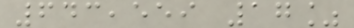643,559 17%
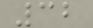32
